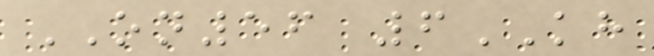ON56 6KH
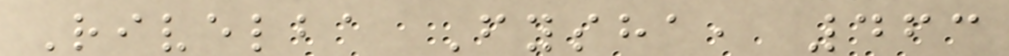Rivelba Fysha, 463
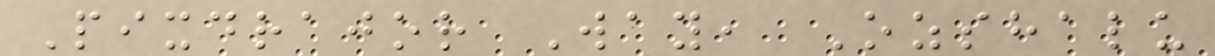Pixdrajor Way, Ozshalu
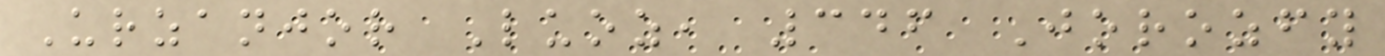Urzanjor Luoz, 346 Jorozfy
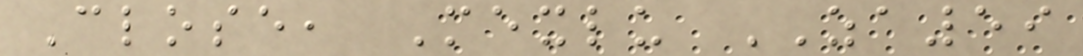Close, Mexlu ZA59
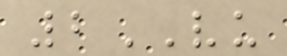2VU
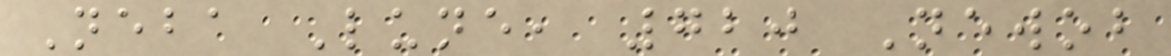Neba Lune, 720 Newob
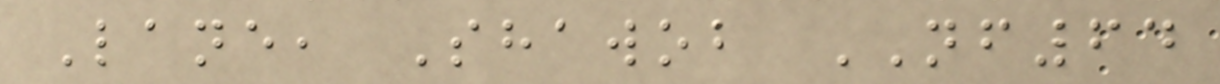Lane, Shawob NF64
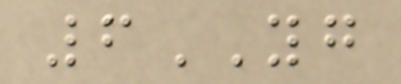6YG
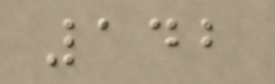142
